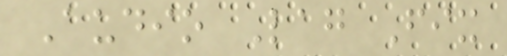Audio Lag Fix
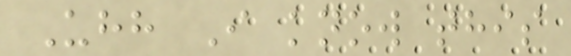Uhh I know this
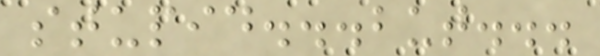stupid...but...
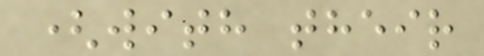(with their
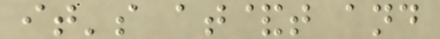it's at&t and
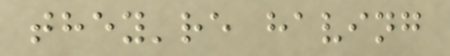they're having
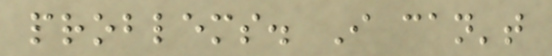problems. I can't
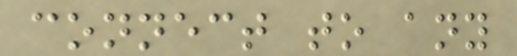connect to any
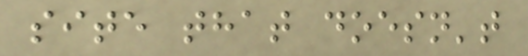site that doesn't
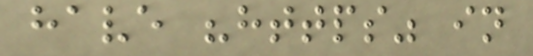have "https" in
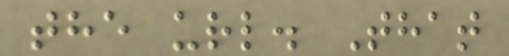the url. That
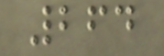264
